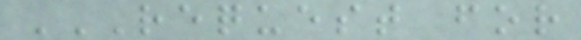REQUEST FOR
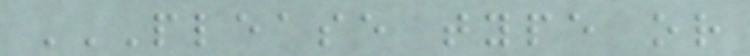PLEASE TYPE OR
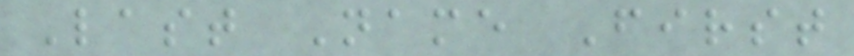Last Name First
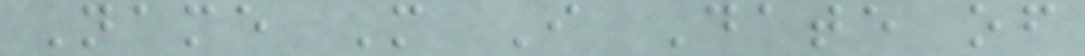Name M I Date of
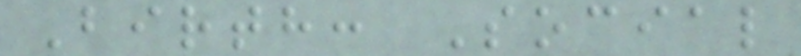Birth: Social
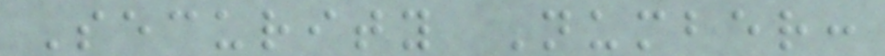Security Number:
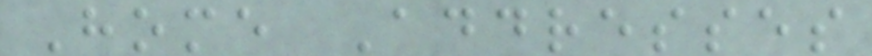Home Addresses
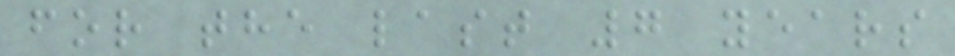for the last 7 years
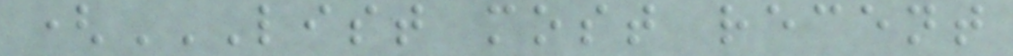(LIST MOST RECENT
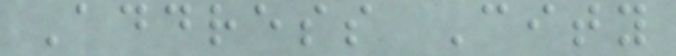Address City
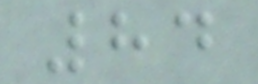84
